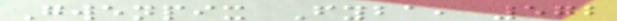Gwenpix Fyba, 572
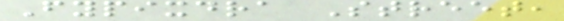Fypixdra Street,
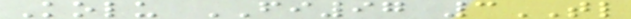Kolu FI97 3TL
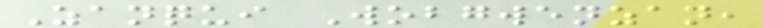Zanqui Wobgwenzan,
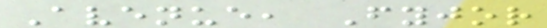Avenue, Fyjor
